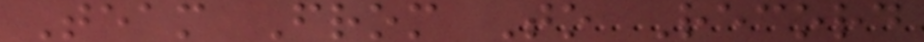Team From To Record
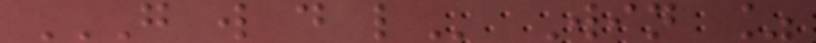G W D L Win %
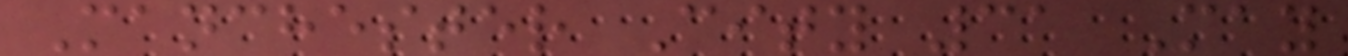Manchester City 31 May
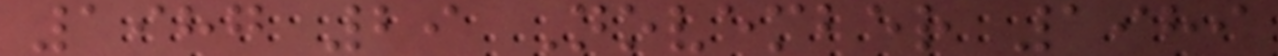1987 29 November 1989
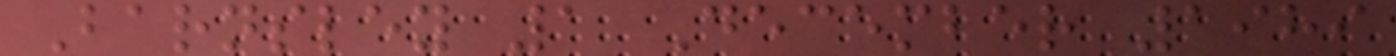Barnsley 1 December 1989
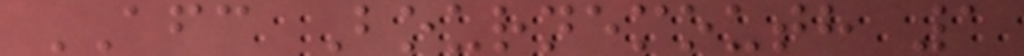AFC Bournemouth 1
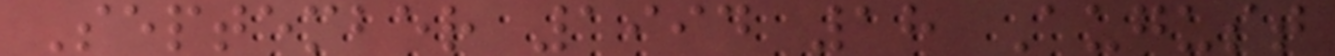September 1994 18 August
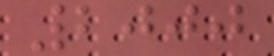2000
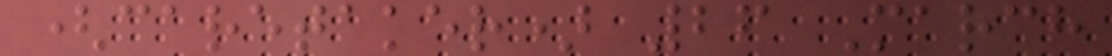(caretaker) 26 March
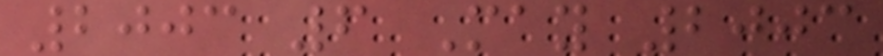2003 6 May 2003
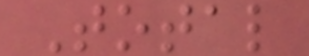Total
